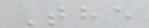The
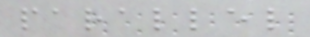parallel
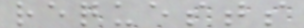requests
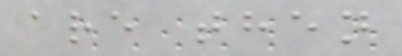are then
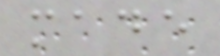made
